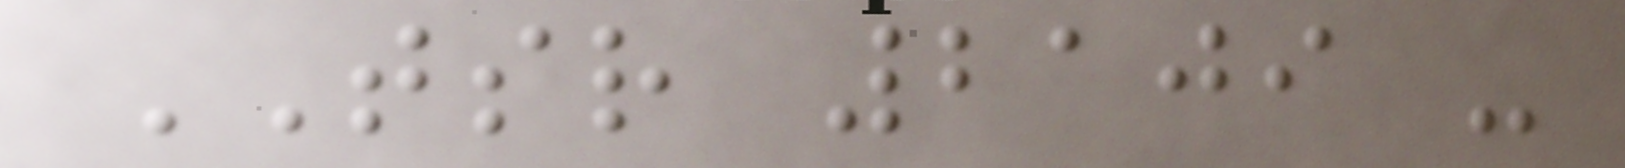TSR 2109 -
